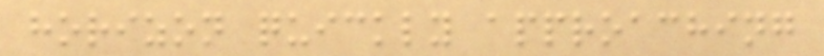horizon quickly approaching
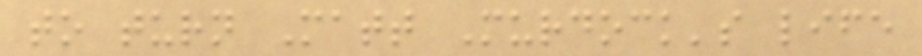to turn Matt Murdock's life
